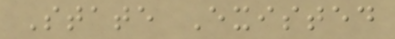State Existed
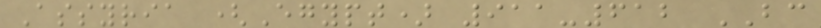Assyria (Egypt) 911-612 BC
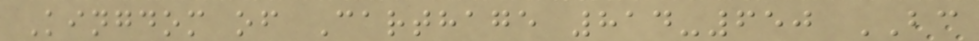Kingdom of Carthage 814-650 BC
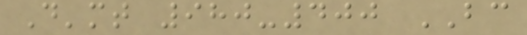D'mt 980-400 BC
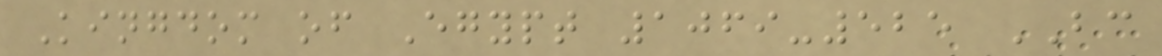Kingdom of Egypt 1069-525 BC
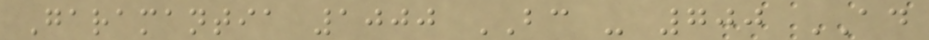Garamantia 1000 BC - 700 AD
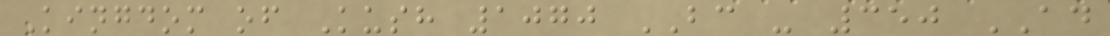Kingdom of Kush 1070 BC - 350 AD
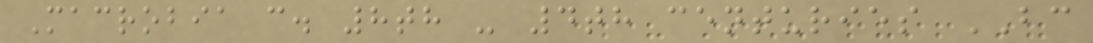Macrobia c. 8th - 4th centuries BC
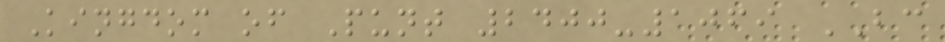Kingdom of Punt 2400-1069 BC
